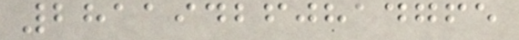281194260814765
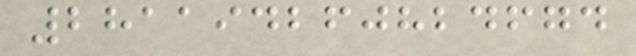281194260824674
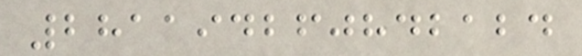281194260842124
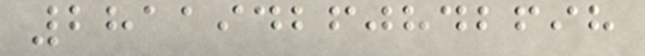281194260842698
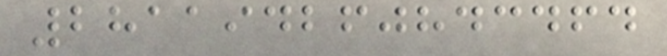281194260843464
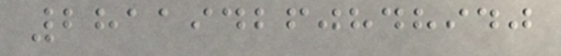281194260848940
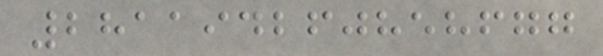281194260858677
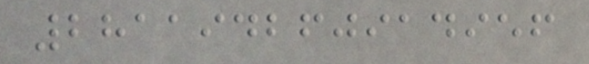281194260914956
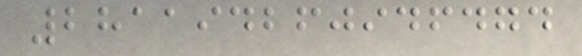281194260946474
